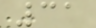31
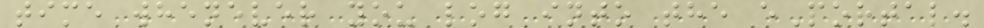time whenever you log into the ePortal.
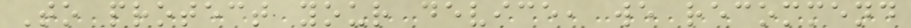To protect your device, we recommend
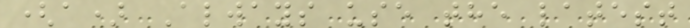(a) Always use the latest
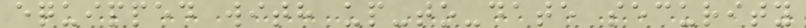equipped with up-to-date security
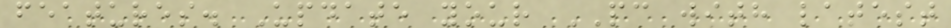features. Update your PC with latest
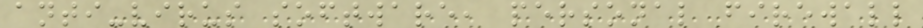anti-virus software, personal firewall
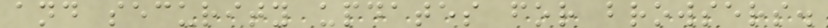and security updates for browsers.
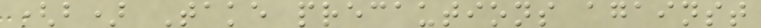(b) Take precautions against
